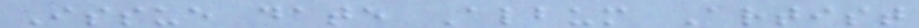Issue date Album Artist
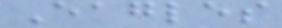Eagles
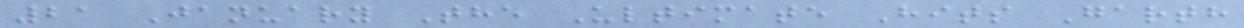21 January The Ultimate Hits Garth
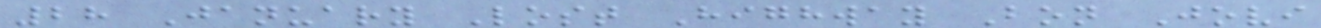28 January Lost Highway Bon Jovi
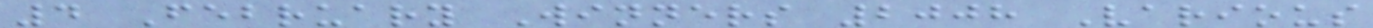4 February Winners 2008 Various
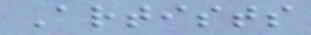Artists
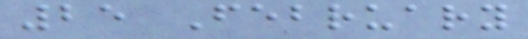25 February
